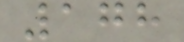178
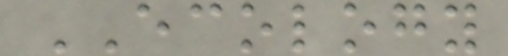ECOLOGY
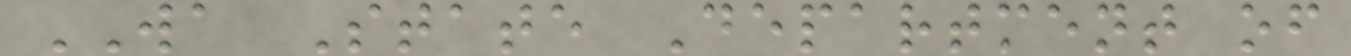WA State Department of
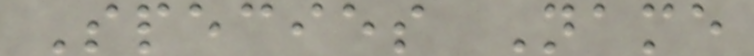Species Name
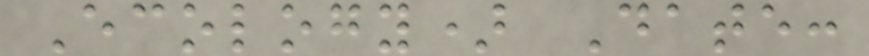Ecology) Date:
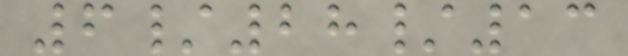6/28/13
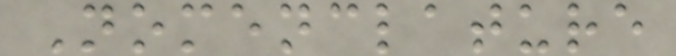Nomenclature
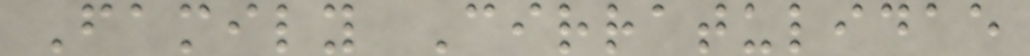Family Cirratulidae
